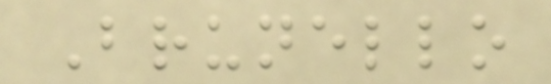Brunello
